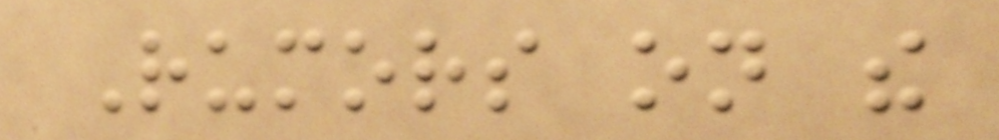Rumors on the
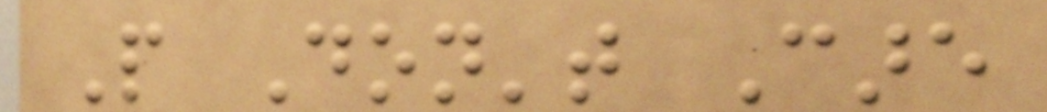People Don't Care
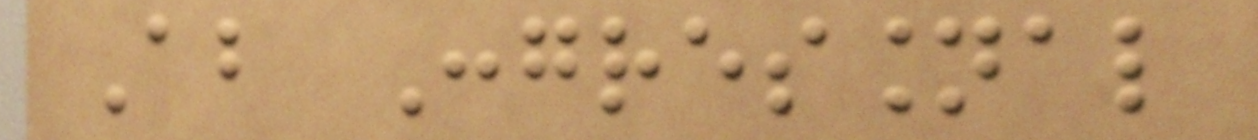About Congressional
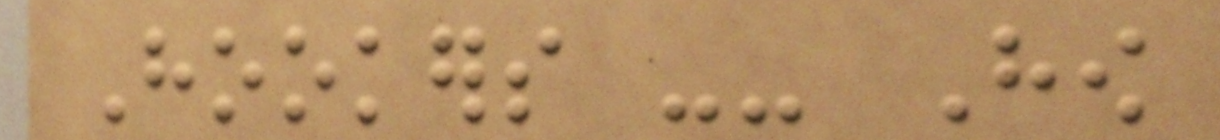Hookers -- How
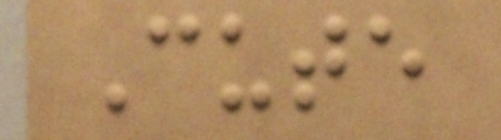Cute
